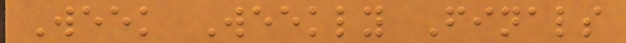Week Weekly Finals
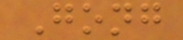Gong
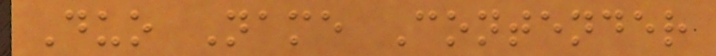Duo Name Contender
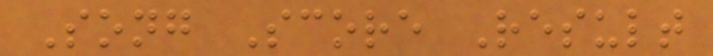Song Score Result
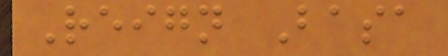Reign Basa
